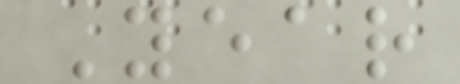Year
